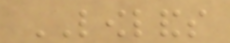LOWLANDS
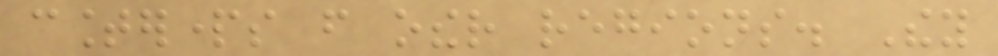counterparts from other regions. They
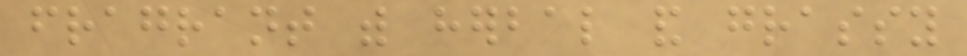fragrant with herbal and grassy
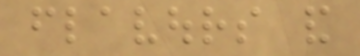flavours and
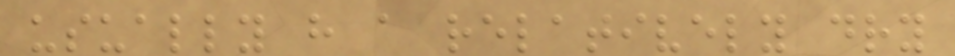usually have a relatively dry
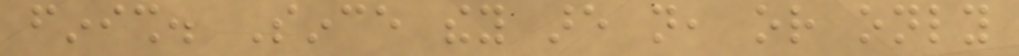finish. Since they are not, or only
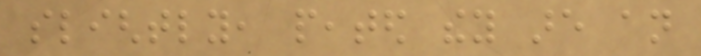slightly, peated they are an
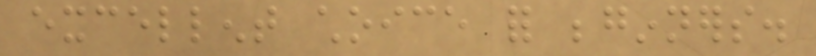excellent choice for beginners.
